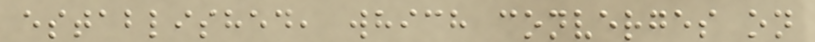established, which converges on
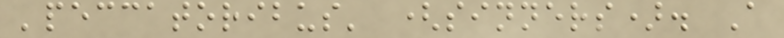'peccatoribus' (sinners). A
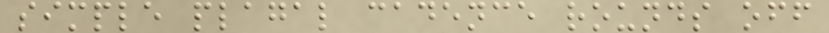simple plagal cadence rounds off
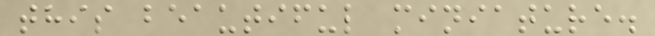this beautiful miniature.
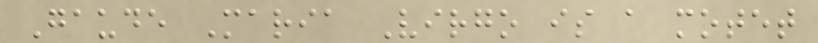Gaude Maria Virgo is a motet
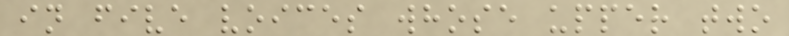in five voices whose upper two
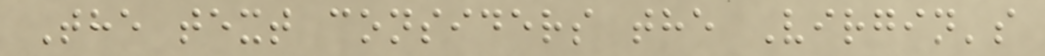The text considers the Virgin's
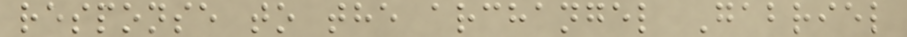response to the archangel Gabriel
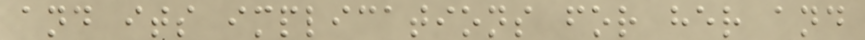and its implications for her and
